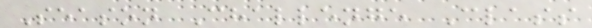Season Challenge Class
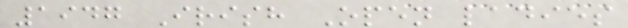1947 Irish Open ladies
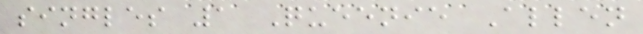singles 1 Queenie Allen
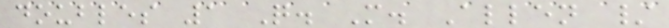doubles 1 Q. M. Allen /
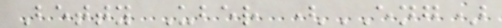Betty Uber (ENG)
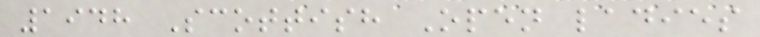1948 Scottish Open ladies
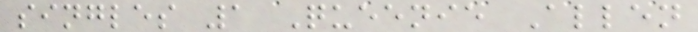singles 1 Queenie Allen
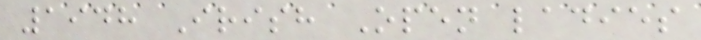1948 Irish Open ladies
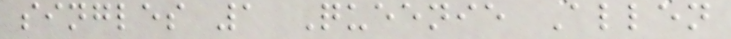singles 1 Queenie Allen
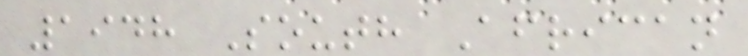1948 South African
